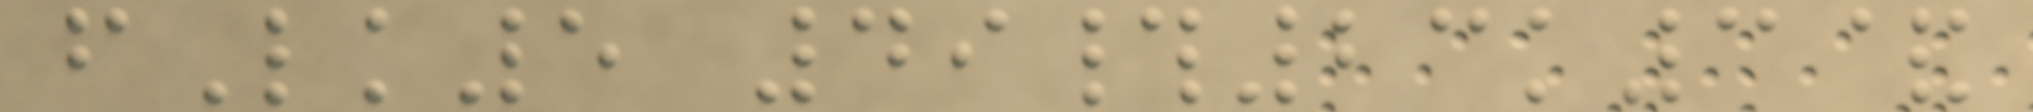fLk5 49#23k3&
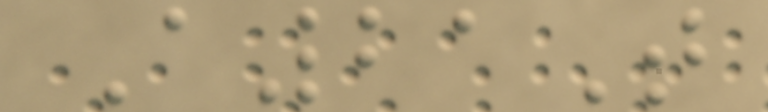A21T
